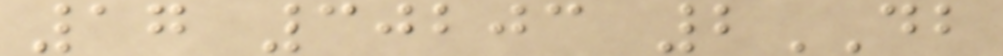17 30203 2DB
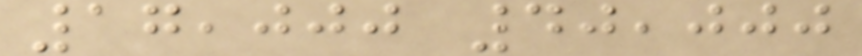17,000 40,000
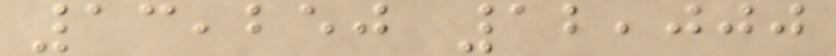13,250 12,000
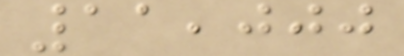11,000
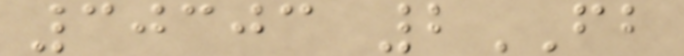30303 2FB
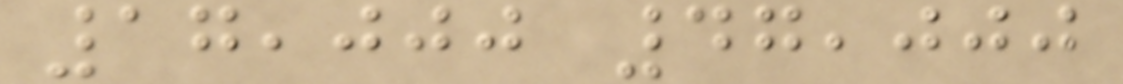17,000 47,000
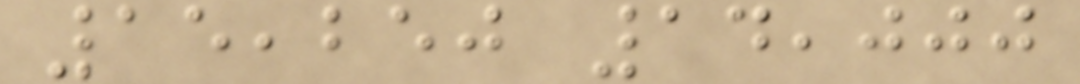15,250 14,000
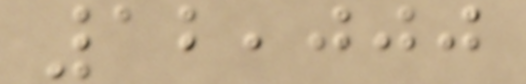12,000
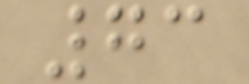73
